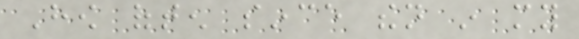How often since then in my
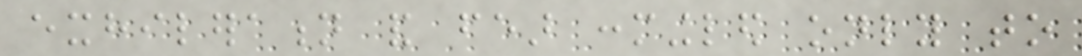exhileration and fear conmingled only to
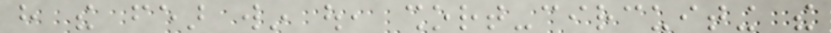have the fear win out, short-circuiting the
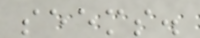seems.
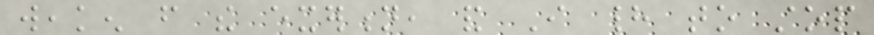weaken from the exertion, and I had to stop
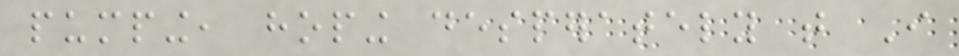pumping, hoping desperately that I
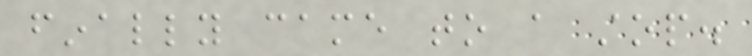finally came to a stop.
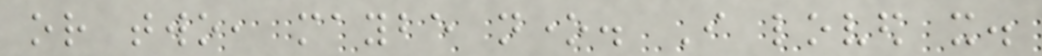or two, maybe none. I loved it.
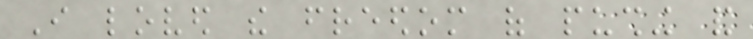I loved the freedom of pushing and
